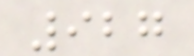927
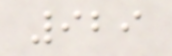929
